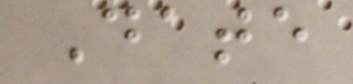Date
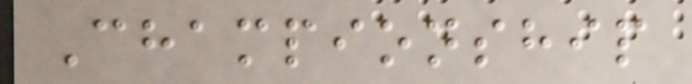Championship
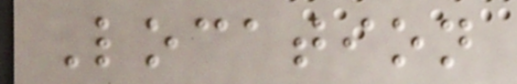Location
